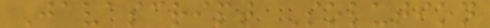Javascript Solution
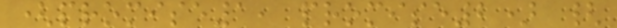(promise1, promise2) {
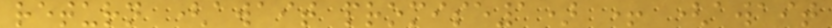return (await promise1) + (await
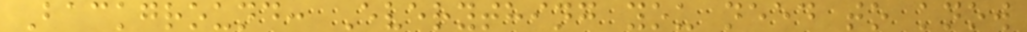Background: Everything you need to know
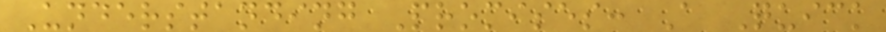Understanding Promises: A Quick
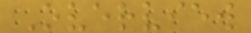Overview
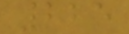225
